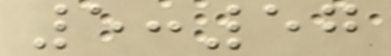5:57
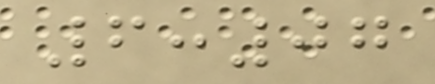6:07
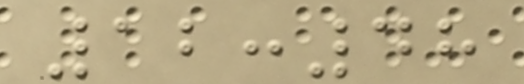12:48
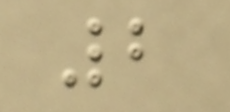2
